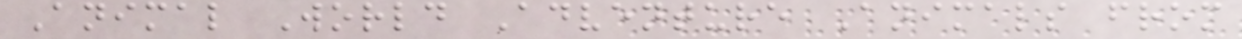Animal World Adventure Animals from
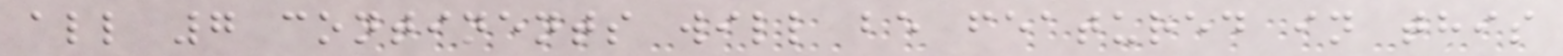all 7 continents will be featured in this
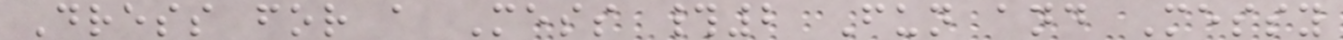Dress for a Mess #2 Fun and Messy
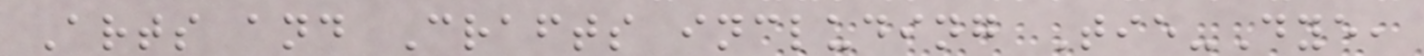Arts and Crafts including Tie-Dye,
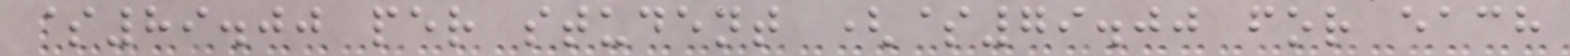$89.00 per student ($79.00 for each
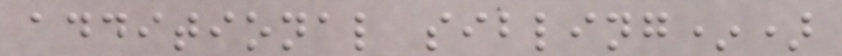additional sibling*)
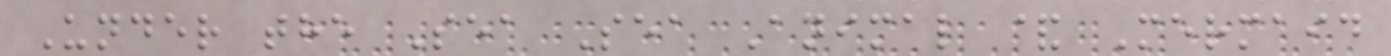Under the Sea Sea Animal & Mermaid
